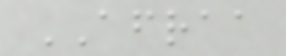AFRAA
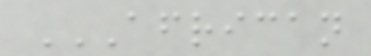AFRICAN
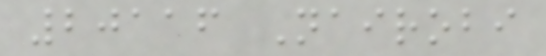20116 Nairobi
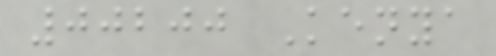00200 Kenya
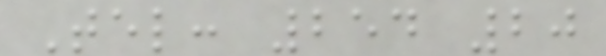Tel: 254 20
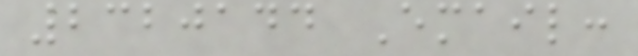2320144 Email:
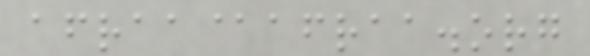afraa@afraa.org
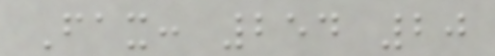Fax: 254 20
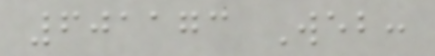601173 Web:
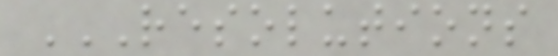RESOLUTIONS
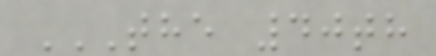THE 40TH
